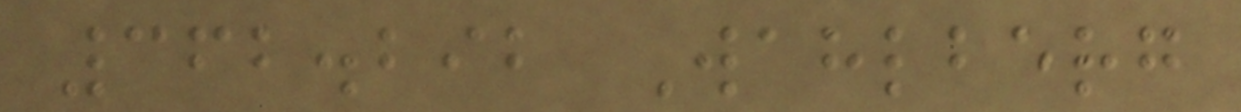362.292 Wahlberg
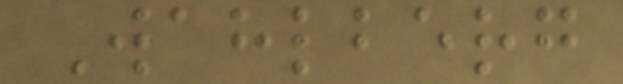Wahlberg
